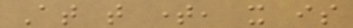At that time, it is
